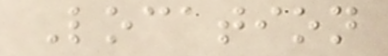Location
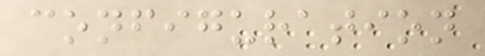configuration
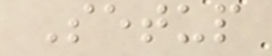Setup
